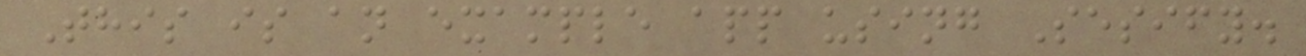This is an example app using Sesify.
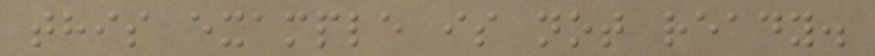this example is not ready.
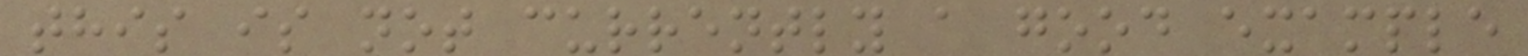this is not currently a good example
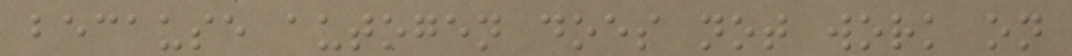because autogen does not work on
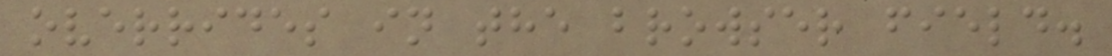overrides in the browser field.
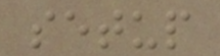setup
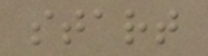start
